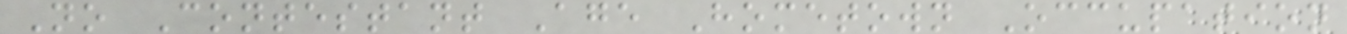No Contestant Age Hometown Occupation
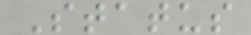Status
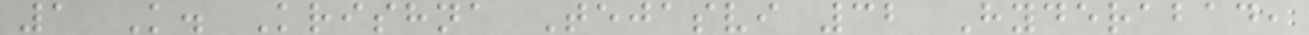1 K. Krishna Tejasvi 32 Hyderabad,
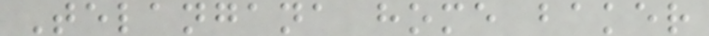Telangana home baker
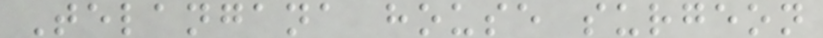Telangana house surgeon
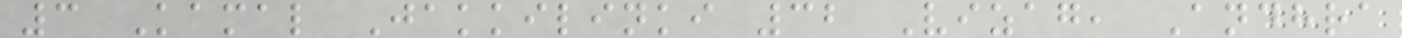3 Kamal Jakkilinki 32 Vizag, Andhra
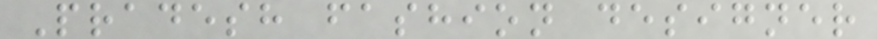Pradesh fashion designer
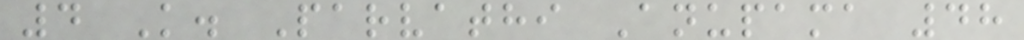4 K. Parvathi Anupama 48
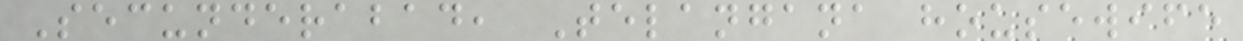Secunderabad, Telangana housewife
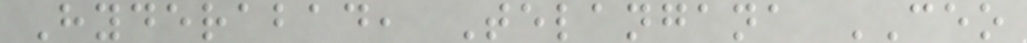Hyderabad, Telangana CEO
